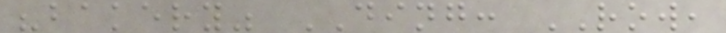"bakery" DING: ROW,
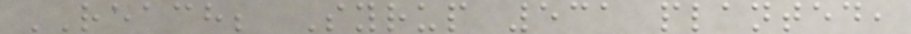REACH; Syrup 531 planted,
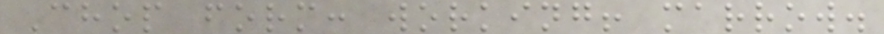Chop form: working! marrow.
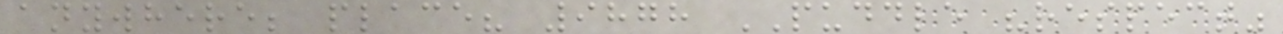anywhere; place? 9878 PUDDLE "respect"
